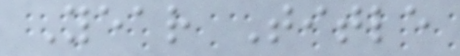Year Title
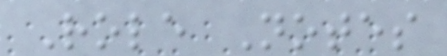Role Notes
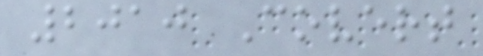2010 Covert
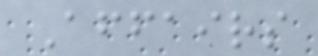Affairs
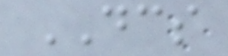DCS
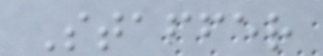Staffer
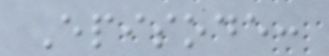Episode:
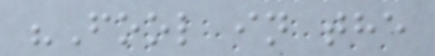"Fool in the
